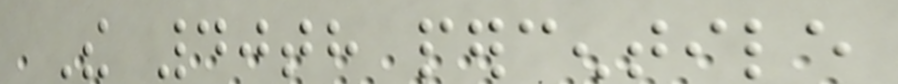The 40th percentile
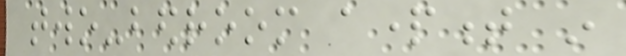two-bedroom apartment in
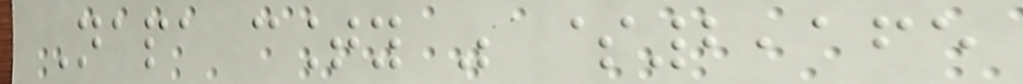Napa county was $2,165
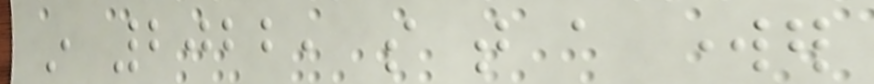in 2022, so that a worker
